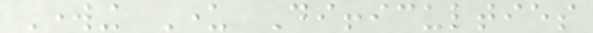Working Under Difficulties
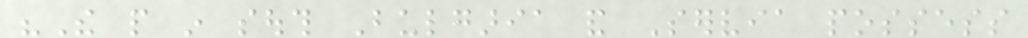"The people in south Bulgaria and Servia possess
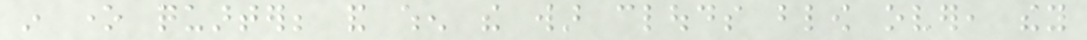in one quarter; and when the war clouds blow over, they
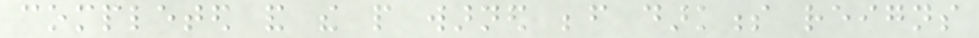completed and the people warned before darkness reigns
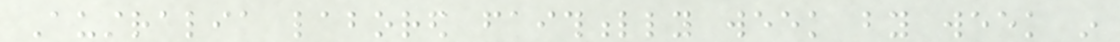Australia labored faithfully week by week in
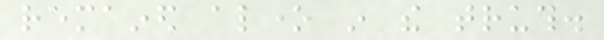remained alone in the truth.
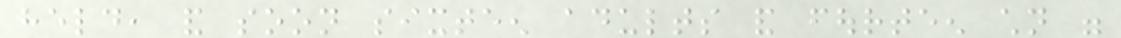held, and soon sixteen adults and fourteen children were
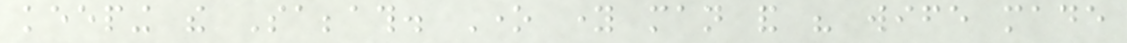keeping the Sabbath. One young man and his wife made
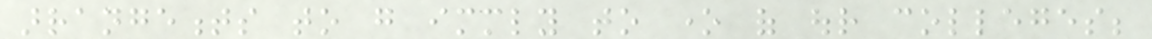arrangements to go immediately to one of our colleges;
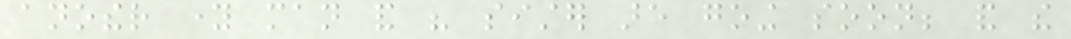another young man and his sister are going soon; and the
